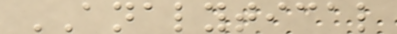ANALYTICAL
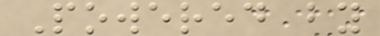Powered by
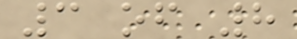3 of 8
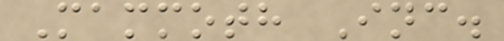Mammoth Inc.
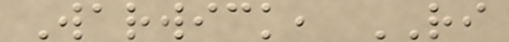Warwick, RI
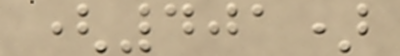(401)
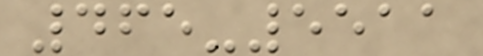465-5511
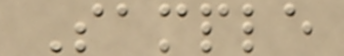Sample
